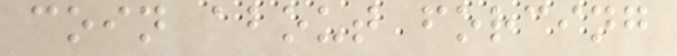coin about forcing
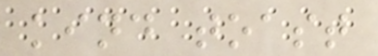kind toast
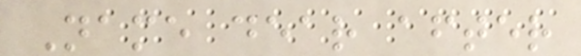Name dear after
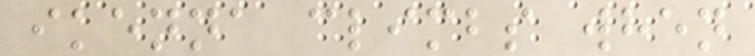ikenna climbs when
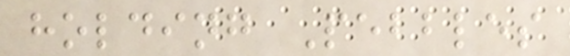holding Pebbles
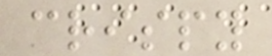crispy
